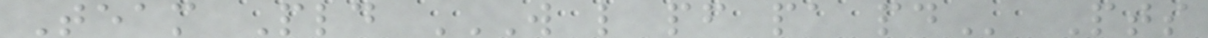Team Pld W L PF PA PD Pts
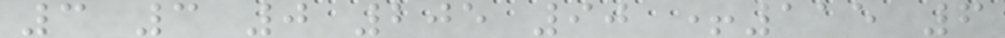3 3 0 205 90 +115 6
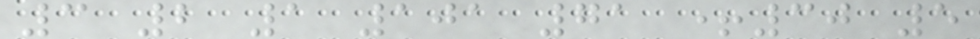3 2 1 101 71 +30 5
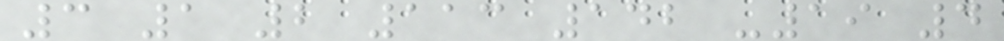3 1 2 113 142 -19 4
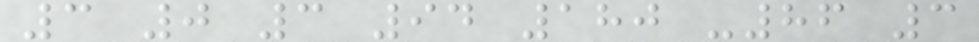3 0 3 94 180 -86 3
